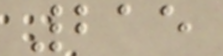215
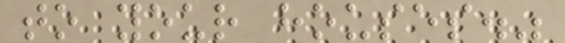to your houses."
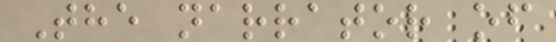The narrator of
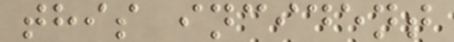this incident
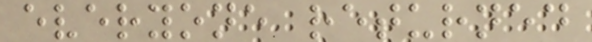everyone returned
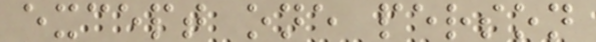except one person
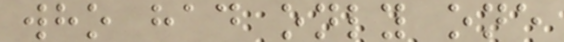who had only one
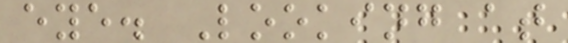eye. Looking at
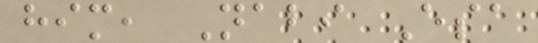him, Nabi Esa
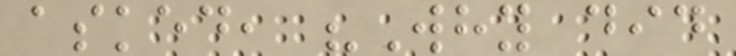asked, "Why did
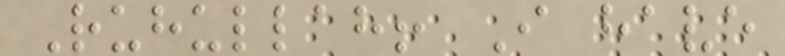Ruhullah! I have
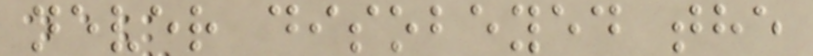never disobeyed the
